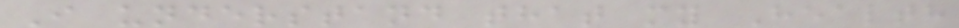I understand that my Health
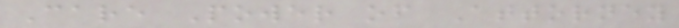Care Power of Attorney
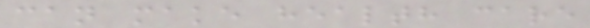can make health care
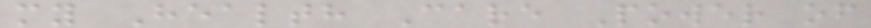my Health Care Power of
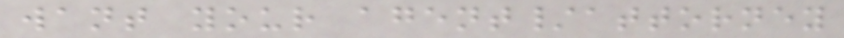want your agent/attorney
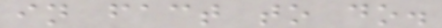in fact to do.
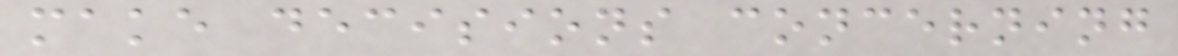make decisions concerning
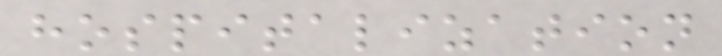hospitalization
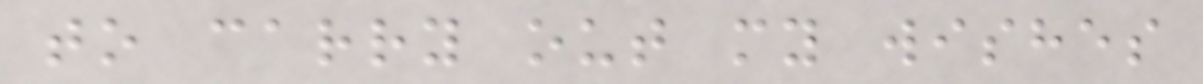to carry out my wishes
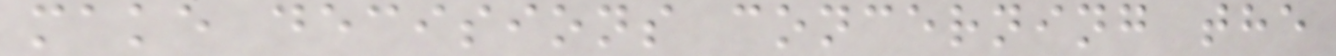make decisions concerning the
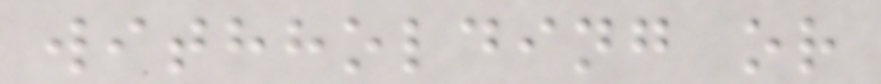withholding or
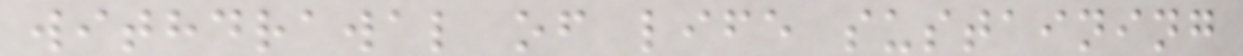withdrawal of life sustaining
